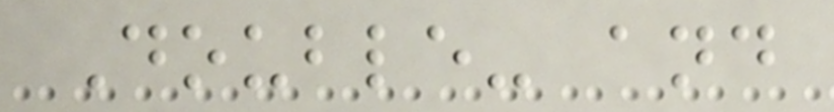Double- and
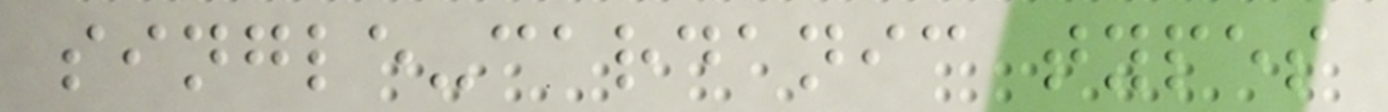single-cardanic types
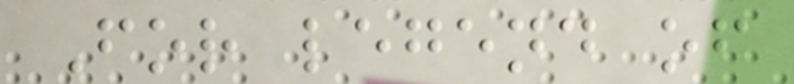For legend of
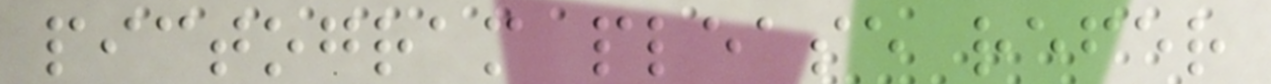pictogram please refer
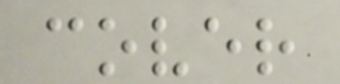cover
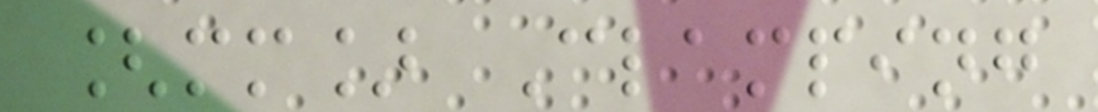[mm] Clamping
